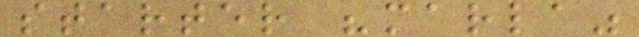starter "marla"
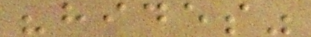"hides"
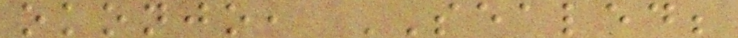okonjo, SEALED;
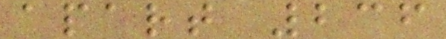apart 236
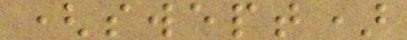(swept)
